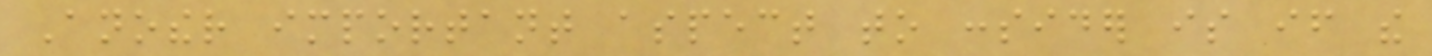Another important aspect to consider is if the
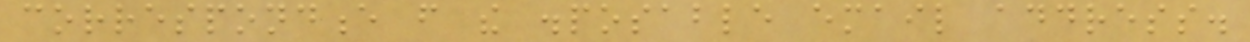correspondence from the disposable email address.
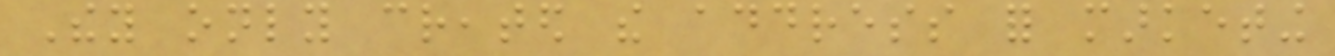They only created the address for marketing
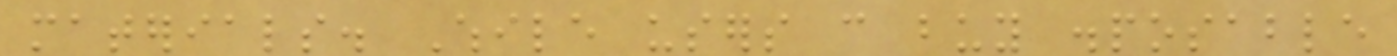materials. While users can buy disposable
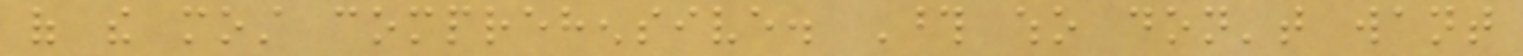of the most comprehensive. Those who don't want
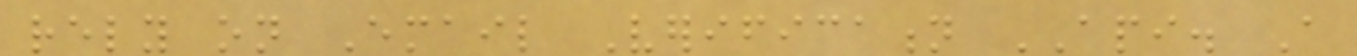rely on Email Verification API. A
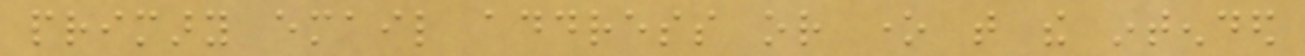primary email address or one that the intended
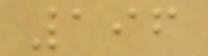196
